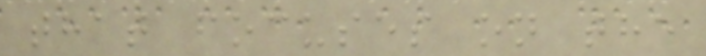that focuses on the
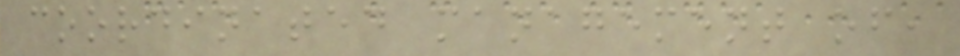coordinated management of,
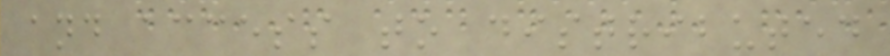and access to distributed
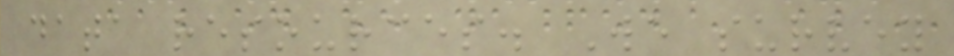data resources. We survey
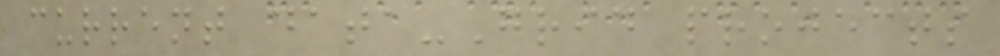current data-Grid projects
